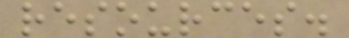resources.
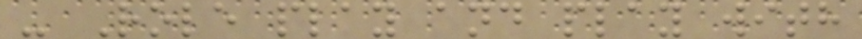- Role play and play with
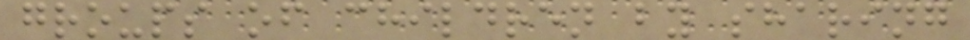groups of children by sharing
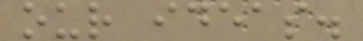our ideas.
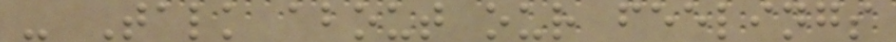- Talk about our feelings
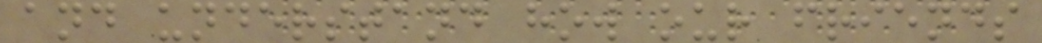and understand how our friends
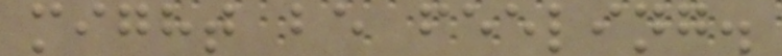might be feeling.
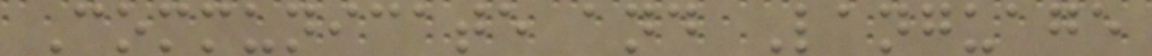Communicate and Language
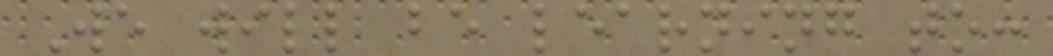We will be learning to:
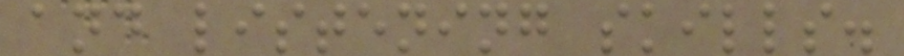and listening skills.
